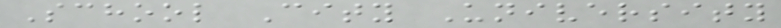School City University
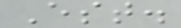Est.
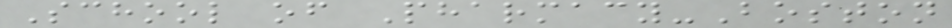School of Pharmacy-Boston
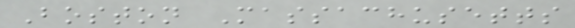Boston Massachusetts
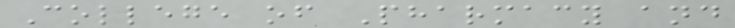College of Pharmacy and
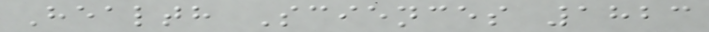Health Sciences 1823
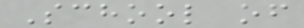School of
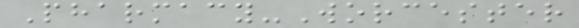Pharmacy-Worcester
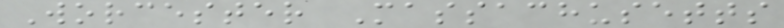Worcester Massachusetts
